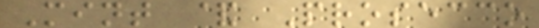Mint & Prosecco
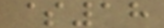$18
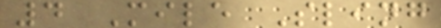4 Mile Sling
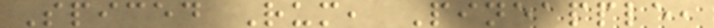Spiced Rum, Pineapple,
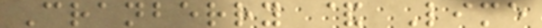Cranberry & Lime
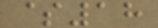$18
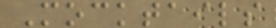Mocktails
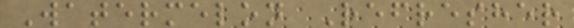Watermelon Refresher
